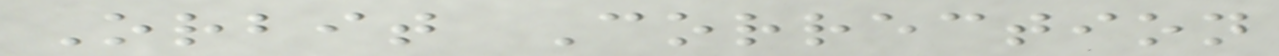Orbit Correction
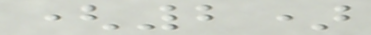(2)
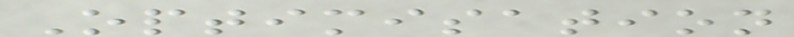Optimisation
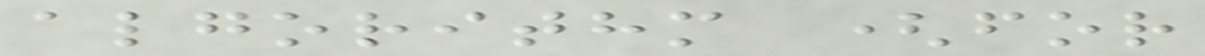algorithm (for
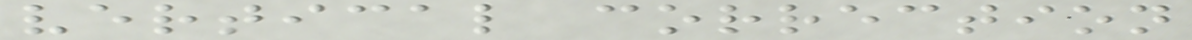vertical correction
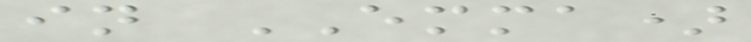in EMMA)
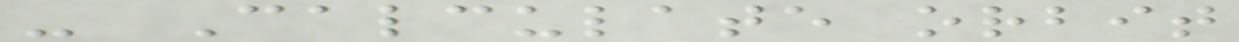- Calculate orbit
